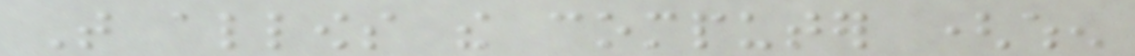That allows the computer (when
